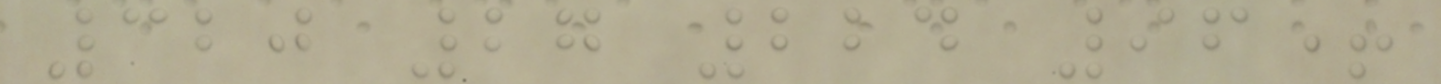320 27 224 96+
